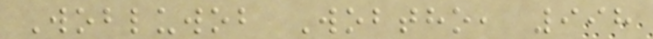Wobluwob Wobtho, 998
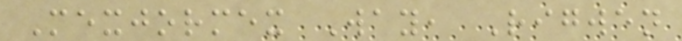Mexjormex Way, Rigwen
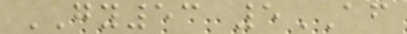GY53 5AF
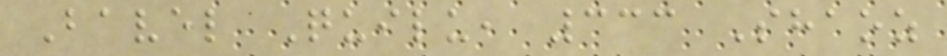Bavel Quilu, 333 Shaoz
